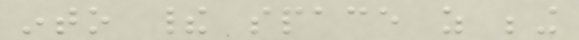into their space as being
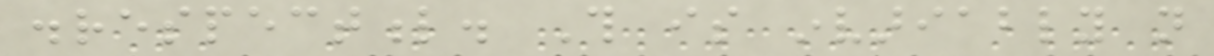disrespectful. This is invariably not
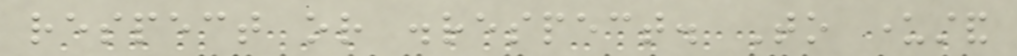respect or disrespect. To understand
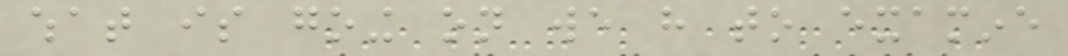what is going on we have to examine
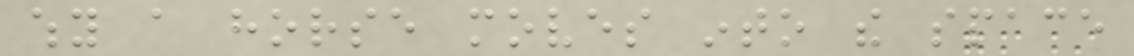why a horse moves into the space
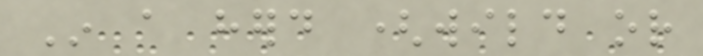In a herd (wild or
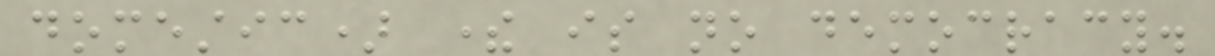domestic) there is no democracy.
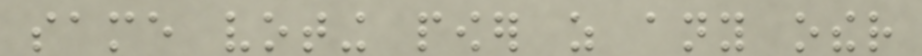same voting power as any other
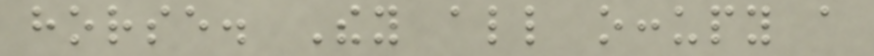horse. They all occupy a
